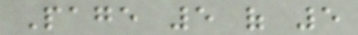Page 5 of 5
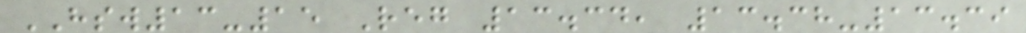HSW13-15 Reg 13.34, 13.38-13.39
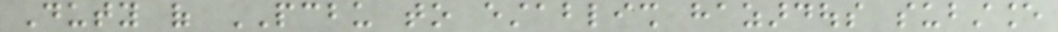Duty of PCBU to establish hazardous substance
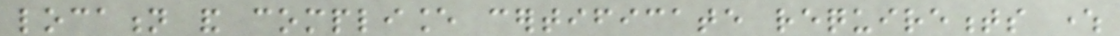location and compliance certificate requirements where
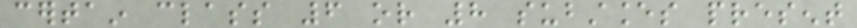certain class 6 or 8 substances present
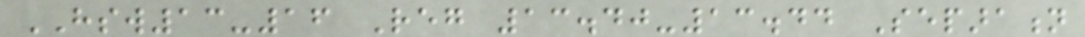HSW13-16 Reg 13.40-13.44 Separation
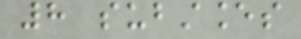8 substances
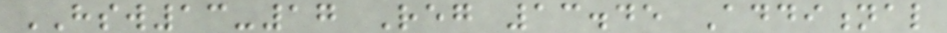HSW13-17 Reg 13.45 Additional
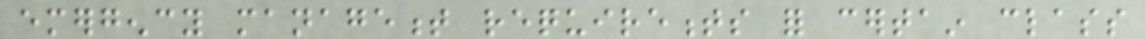emergency management requirements for certain class
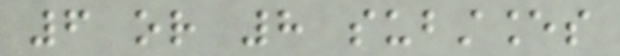6 or 8 substances
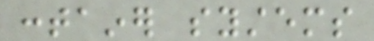container systems
